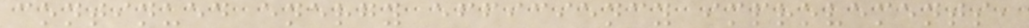continued energy efficiency improvements,
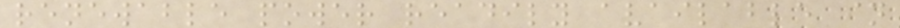renewable power readily available in
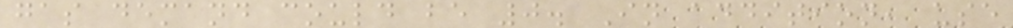gas demand could be 0. In addition, use
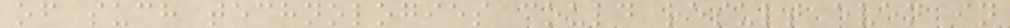of such technologies could result even in
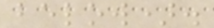below).
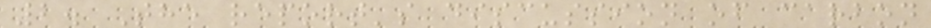2. The report's discussion of carbon
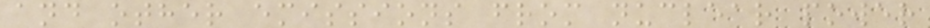and other emissions from nuclear power
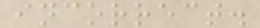incorrect.
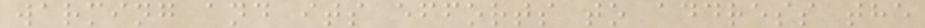warming and its efforts to address the
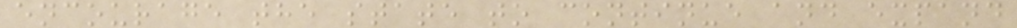encourage the state to continue and expand
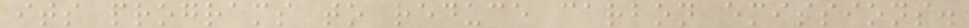its programs to reduce carbon emissions.
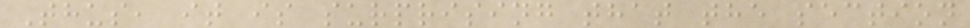Thus, it is surprising that the section
